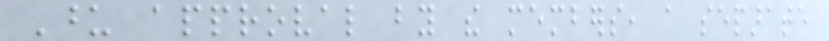Upon approval by the members, a separate
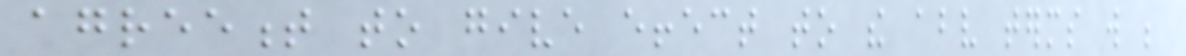agreement to give effect to the above terms will be
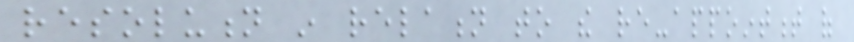resolution in relation to the re-appointment of
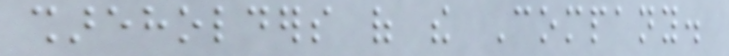shareholders of the Company.
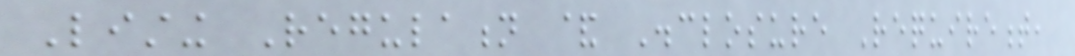Listing Regulation & Disclosure Requirement,
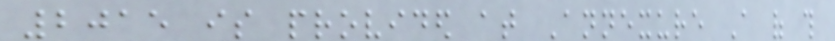2015 is provided at Annexure A of this
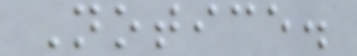Notice.
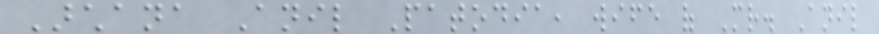Archana Anil Patodia, wife of Mr. Anil
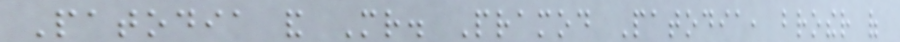Patodia and Mr. Pramod Patodia, brother of
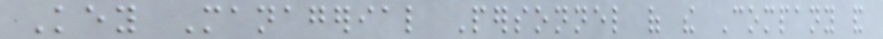Key Managerial Personnel of the Company and
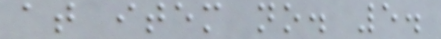at item no. 5.
